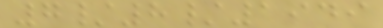7/8/1949
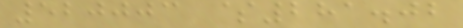520003 $281.02
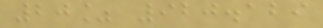20% 920.129
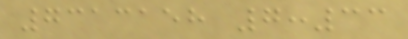7313158 7:33
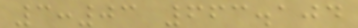3:03 663.104
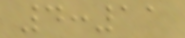4:11
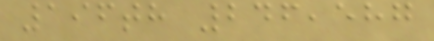196th 246,587
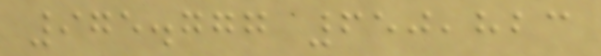975.777 650,823
